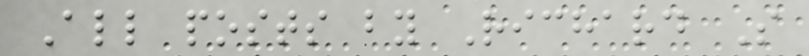All posts by Richard S
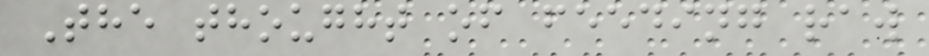The thought of feeding raw
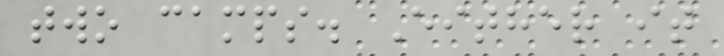two camps. Either it
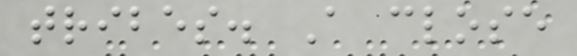tribes. A close
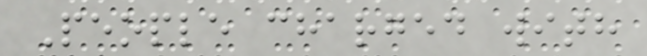People charged with
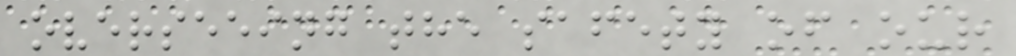overseeing the safety of our
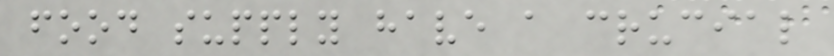food supply have a crucial
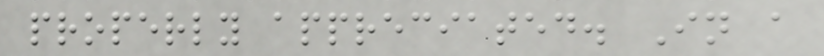properly appreciated. In a
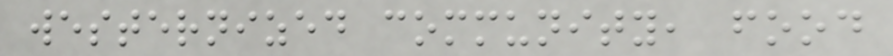westernized community, food
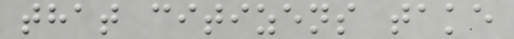that citizens take
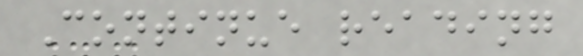Continue reading
